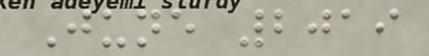June 2019
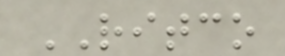RITCO
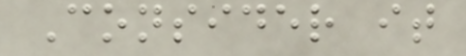Consider it
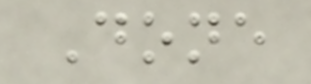Done
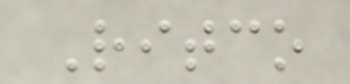Ritco
